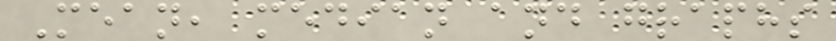Mean, median and graphs
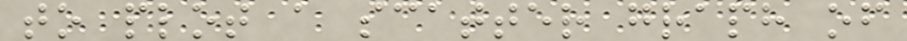to plot a scatter graph of
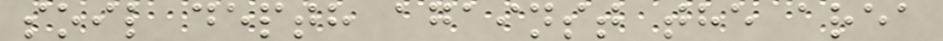soil depth against the area
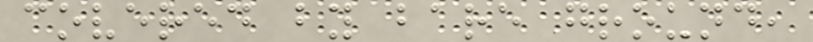covered by bare ground,
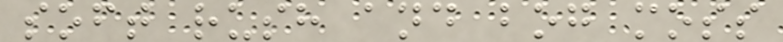soft rush and bog moss
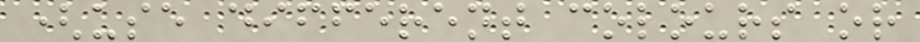(use different colours or
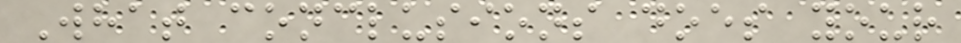What conclusions does your
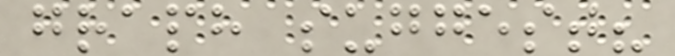graph suggest?
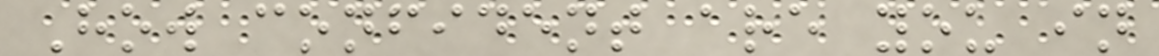How confident are you in
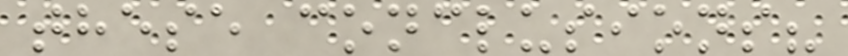these conclusions?
